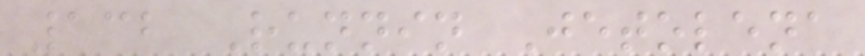132 Runnin Jetolena
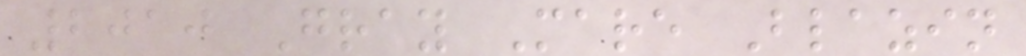2010 Gray Mare Blazin
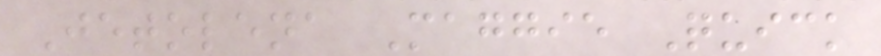Jetolena Maggie Quick
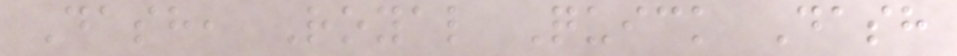Dash, Royal Quick Dash
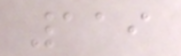119
